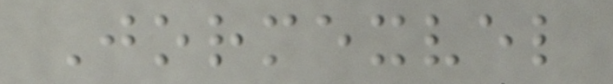Jormexvel
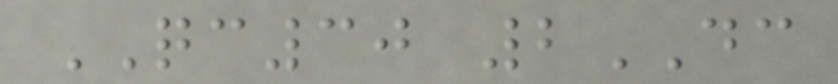QC30 2DC
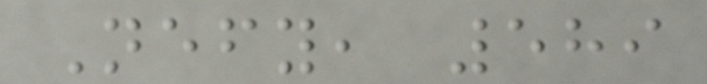Nefy, 589
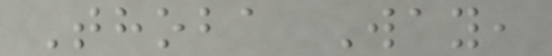Thoba Way,
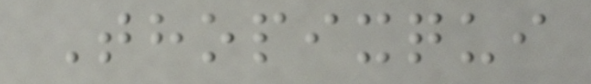Thopixqui
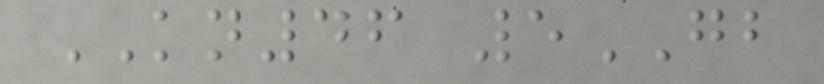KN46 5GB
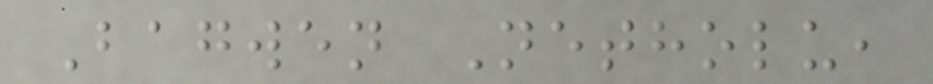Bagwen Netholu,
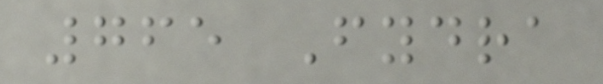765 Fydra
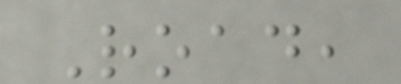Road,
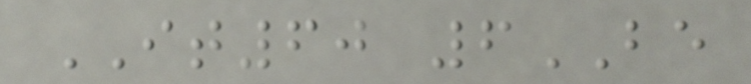IT60 6BE
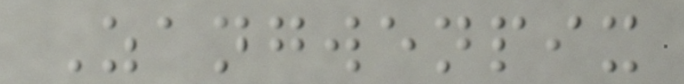Zangwenpix
